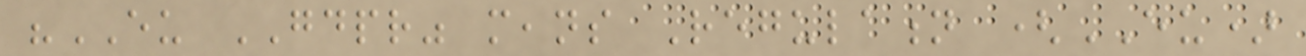"EU GDPR" means Regulation (EU)
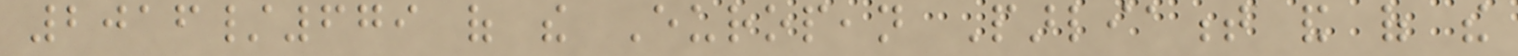2016/679 of the European Parliament and of the
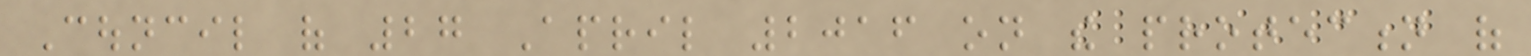Council of 27 April 2016 on the protection of
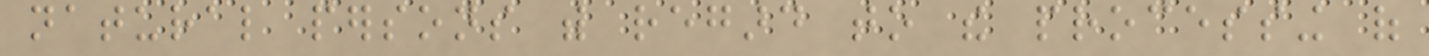natural persons with regard to the processing of
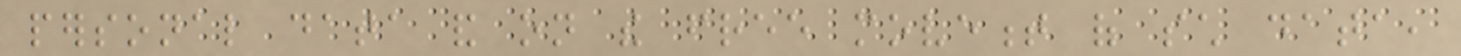personal data and on the free movement of such data,
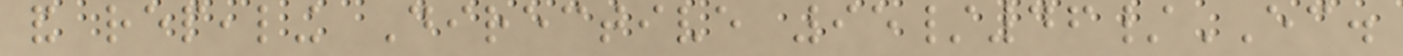and repealing Directive 95/46/EC.
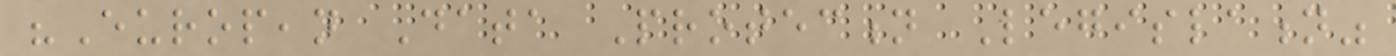"European Data Protection Legislation"
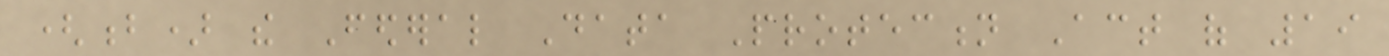(b) the Federal Data Protection Act of 19
